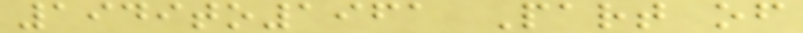1949to1961 Part of
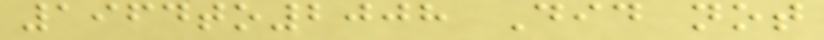1964to2008 Did not
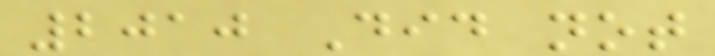2010 Did not
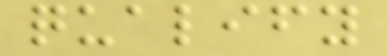qualify
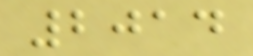2014
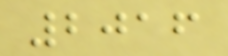2016
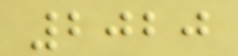2020
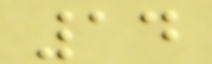14
